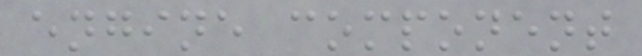engine component
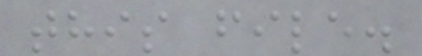this file.
